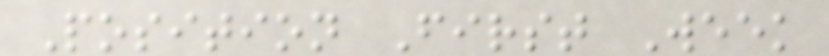Position First Week
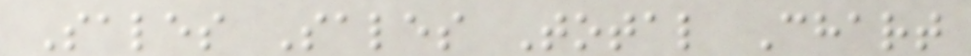Sales Sales Total Chart
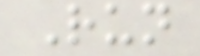Run
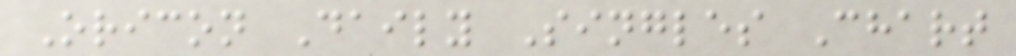Oricon Daily Singles Chart
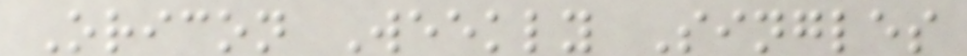Oricon Weekly Singles
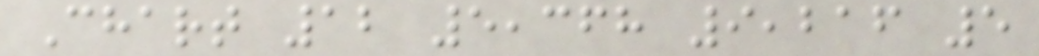Chart 12 5,368 9,216 5
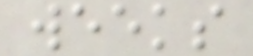weeks
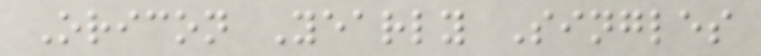Oricon Yearly Singles
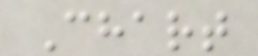Chart
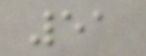51
